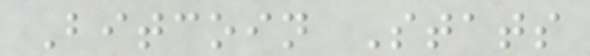Bitcoin Stats
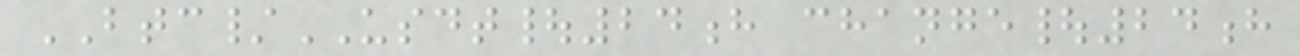BTC/USDT|24h change|24h
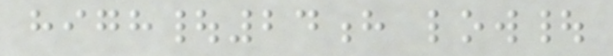high|24h low|
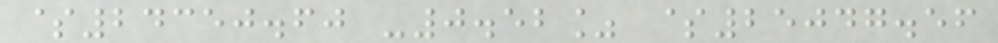$24350.60 -0.52% $25047.56
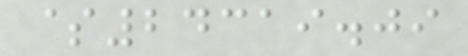$24319.09
